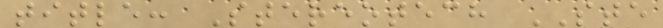title: Stereotech STE
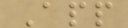App
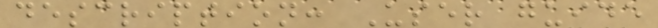description: User guide
